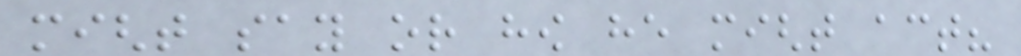might say or how he might act?
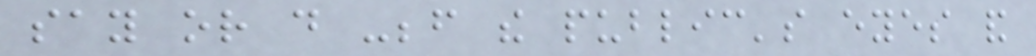say or do -before the public's eyes and
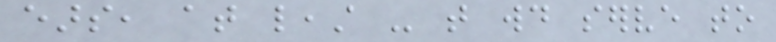ears, at least - that would serve to
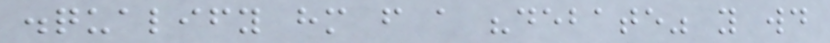disqualify him from a "debate" you would
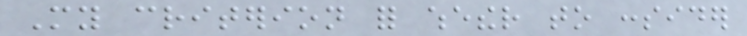My criterion for whether to consider
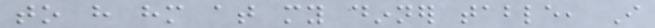to have him at my dinner table, I
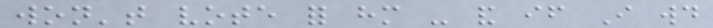won't vote for him - and if I would
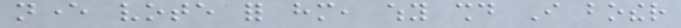never vote for him, why should I bother
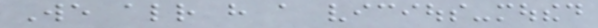We already have a vicious-mouthed
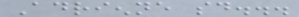Adrienne said...
